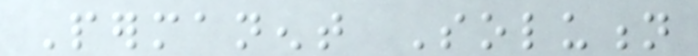Permanent Solution
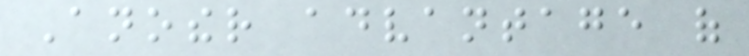Another advantage of
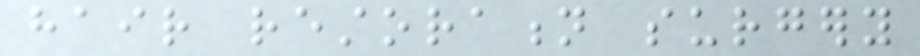hair restoration surgery
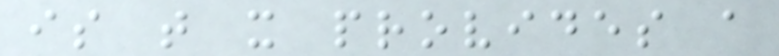is that it provides a
